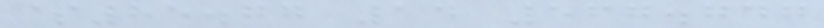$85.77 14 567.747
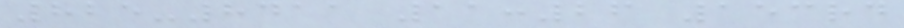825-8411 11:26 153rd
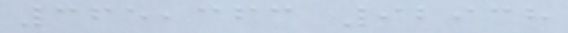365,363 92938
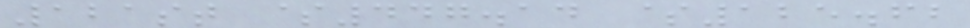121st $447.14 $125.62
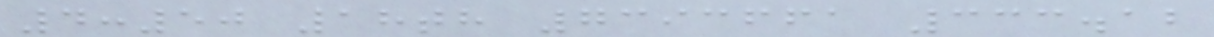4:50 18th 7393661 333.12
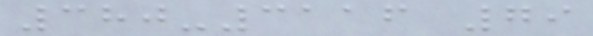380-3116 79
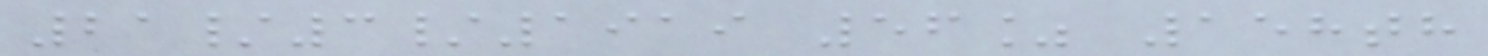21/3/1919 56% 158th
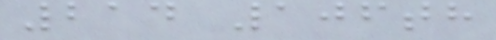214 106th
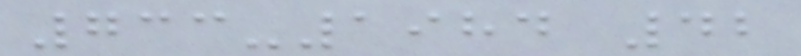733-1984 42
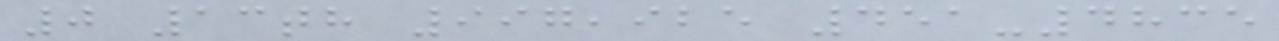0 13th 997,925 451-4835
